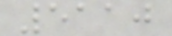5110
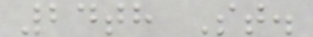24th St.
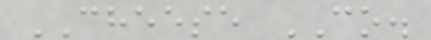CHEESE CO.
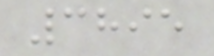3895
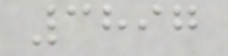3897
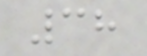38
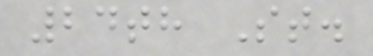24th St.
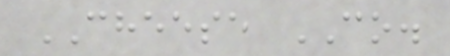CHEESE CO.
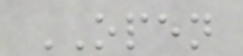OPEN
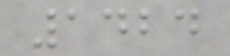1424
